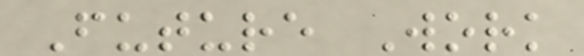Future Work
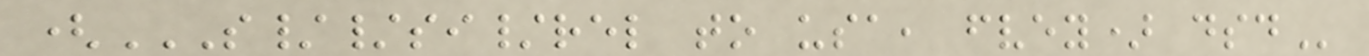(S//SI/REL TO USA, FVEY) DSD
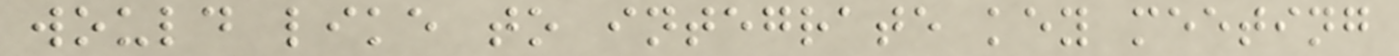would like to integrate key meeting
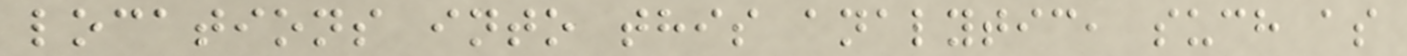locations into this analytic, such as
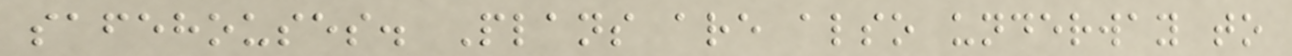safehouses. Plans are also underway to
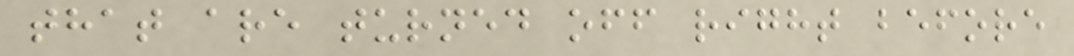that are turned off right before
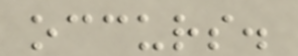occurs.
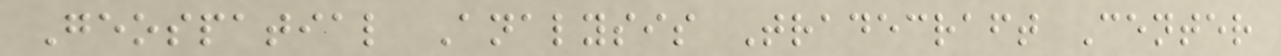Geospatial Analysis Tradecraft Center
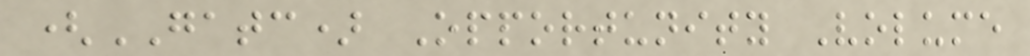(GATC) Opportunity Volume
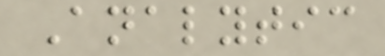Analytic
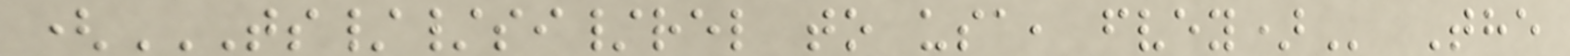(TS//SI/REL TO USA, FVEY) The
